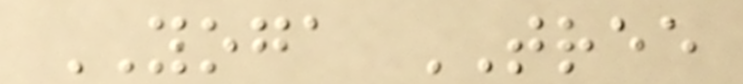YOGA TREE
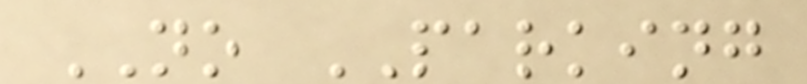NO PARKING
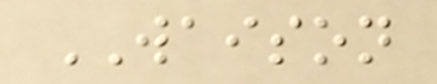WAISON
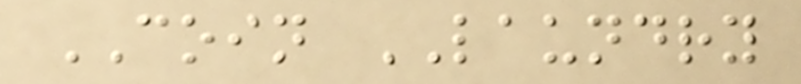COIN LAUNDRY
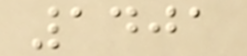1401
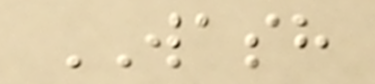WASH
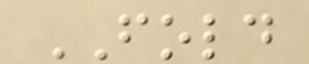FOLD
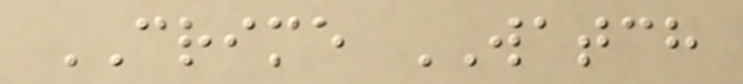CRIME WATCH
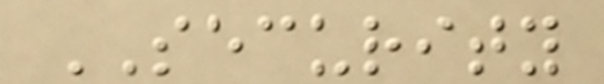SECURITY
